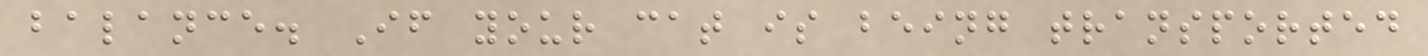balance. If your cat is being transported
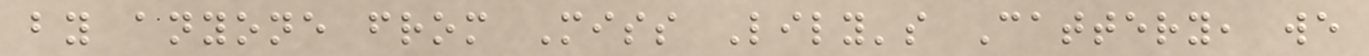by anyone from Miss Lily's Cattery, we
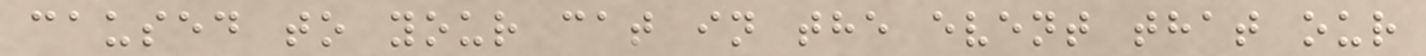caused to your cat in the event that our
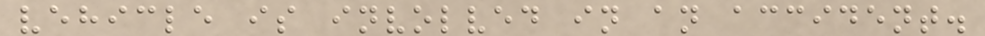vehicle is involved in an accident.
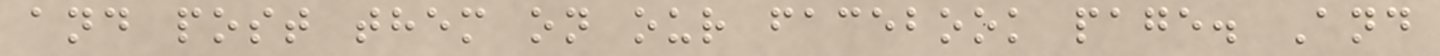and post them on our facebook page. And
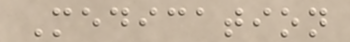Medication
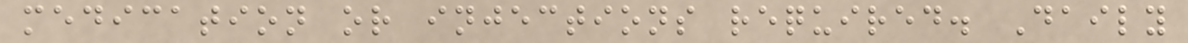medication or injections required. Daily
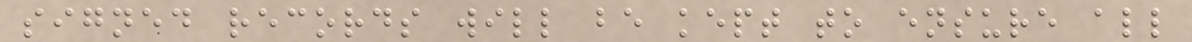signed records will be kept to ensure all
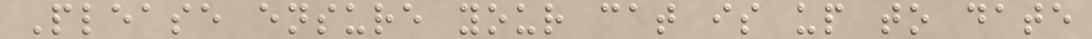Please ensure your cat is up to date
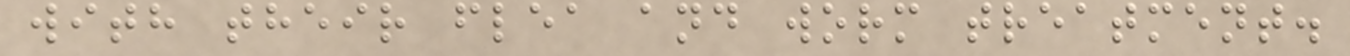with their flea and worm treatment.
